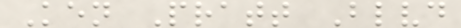Ken Pratt Blvd
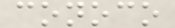conoco
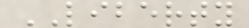LIBERTY
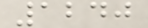1240
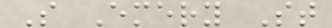S Emery St
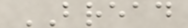BREAD
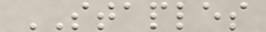STAPLES
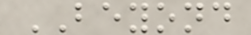BEYOND
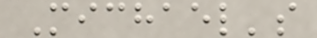Michael's
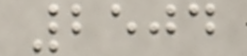2504
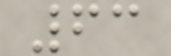63
